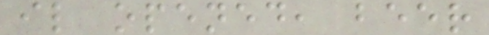il opened, beer
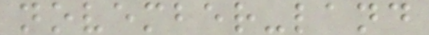november-land
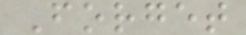Forget
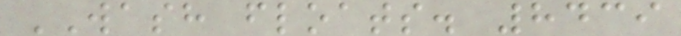WASH floats. 8439
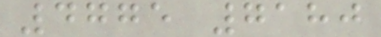4775 7180
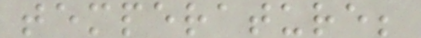temperature;
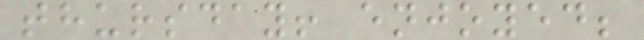thursday! enjoyed;
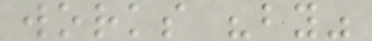works "by"
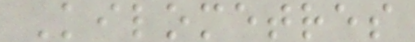Kilometres
